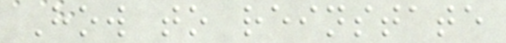How to reinstate
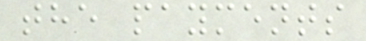the payments
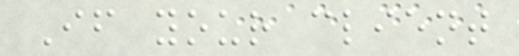If your client
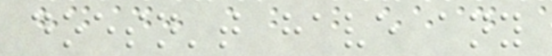doesn't have any
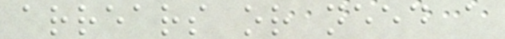arrears or need a
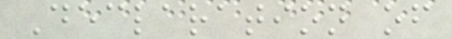Declaration of
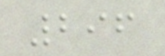296
